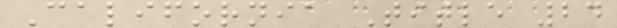California Title 24
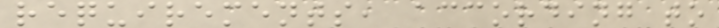requirements, according to
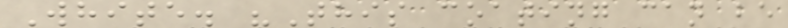White. "This coating can be
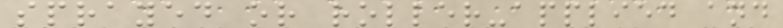sprayed or roller-applied and
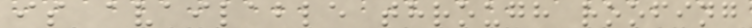is available through roofing
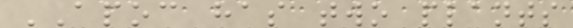APOC has two plants
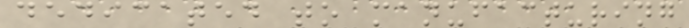dedicated to manufacturing
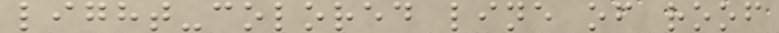light-colored line of roof
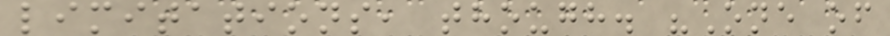limitations, though. "One of
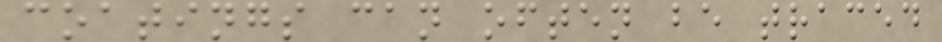coatings can often be traced
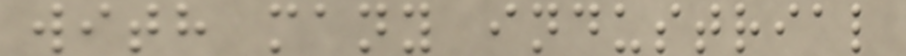with many industrial
